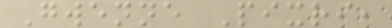Gwenne Pixri,
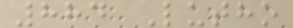884 Lutho
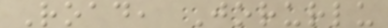Road, Jorurlu
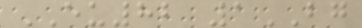EU82 1BG
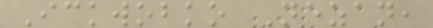Ickwobko Nezan,
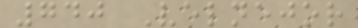740 Velnejor
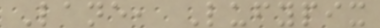Lane, Lufypix
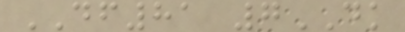DF81 7DK
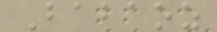Babaoz
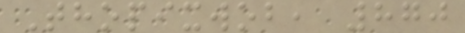Thopixwob, 870
